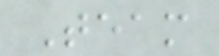Team
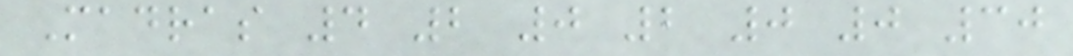Madras 4 2 0 2 0 0 30
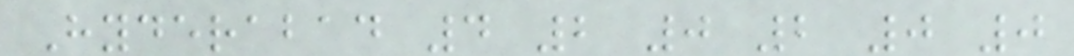Hyderabad 4 2 0 2 0 0
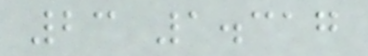23 1.317
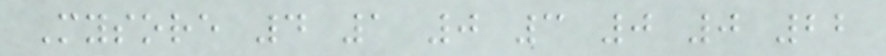Mysore 4 1 0 3 0 0 22
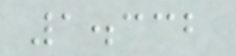1.332
